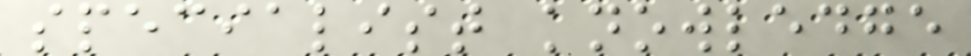specialist knowledge
